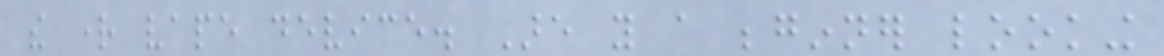the right vape device. Are you a beginner looking
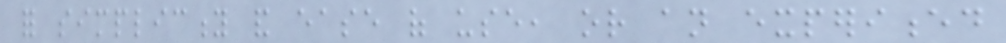for simplicity and ease of use, or an experienced
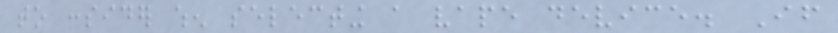to consider when selecting a vape device. If
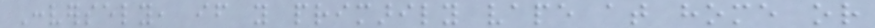Conversely, if you primarily vape at home or
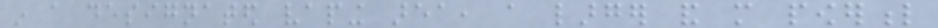in a designated vaping area, a larger and more powerful
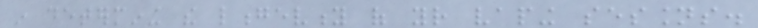in determining the longevity of your vaping sessions.
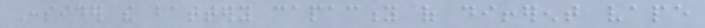Consider the battery capacity of different vape
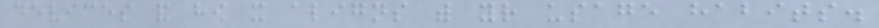devices and how it aligns with your usage habits.
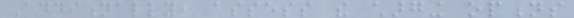Additionally, assess the charging options
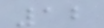12
